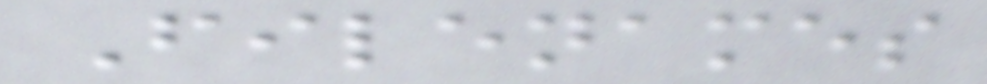Filenames
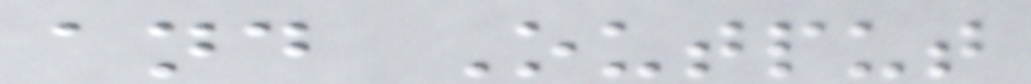and Output
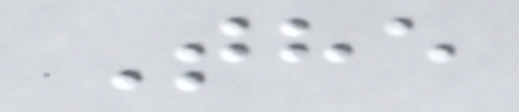The
